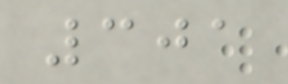301
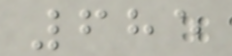685
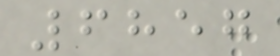6857
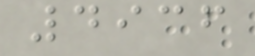4936
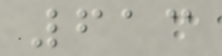613
